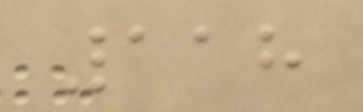118
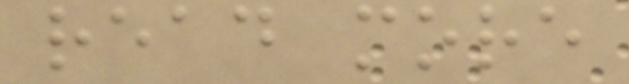read more
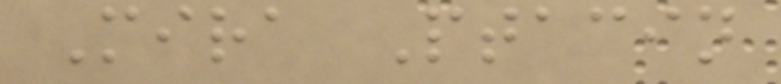Mira Ptacin
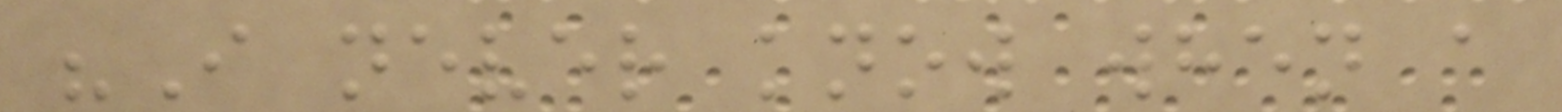"I never know when a
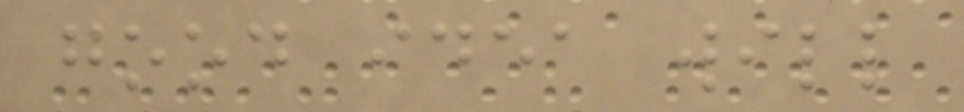good idea will
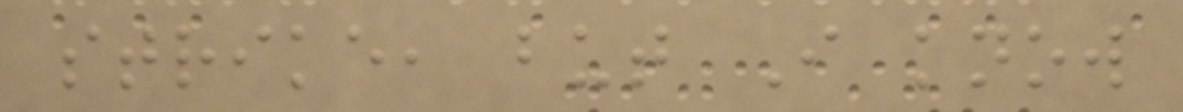strike, but I know
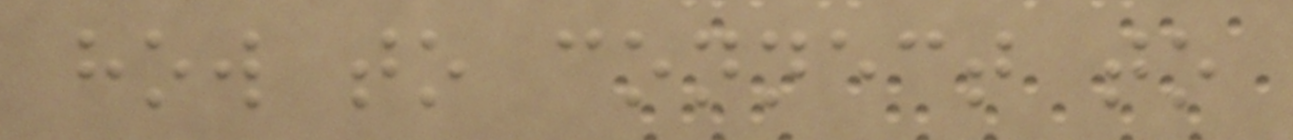how to connect to
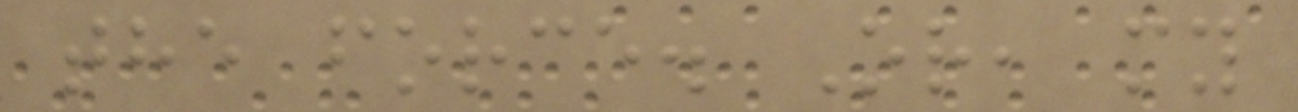the force. Or, my
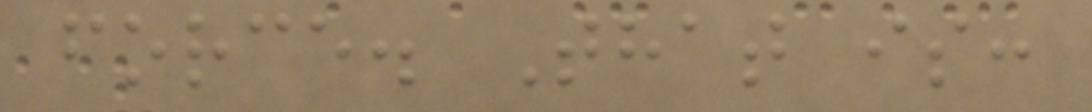force. That is:
